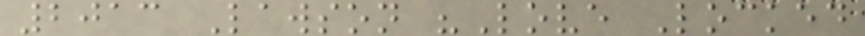2013 Lawson "Love Locked
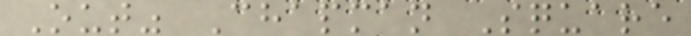Out" Chapman Square
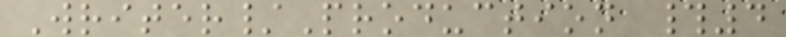Writer/Production #4
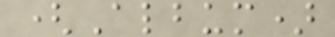(Album)
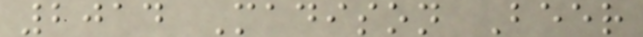2014 Madison Beer
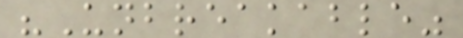"Unbreakable"
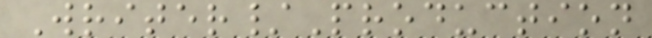Writer/Production
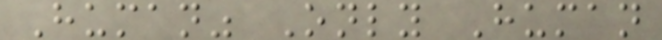Human" Only Human
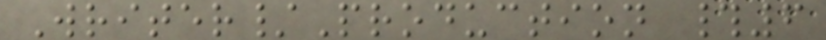Writer/Production #6
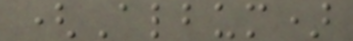(Album)
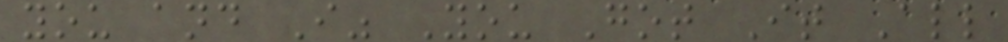you and I" You Got It All
